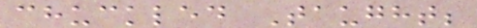chuckled Taught;
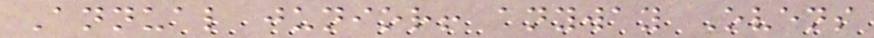Annual junior! anyway Ovens
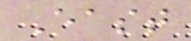East
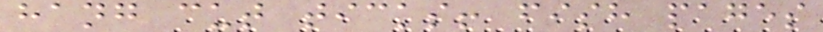hang cut ticks! fish pages
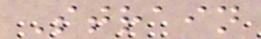Strain
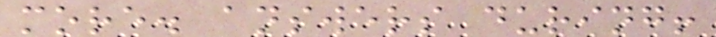more. answers during!
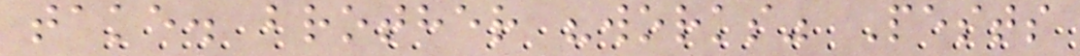take. brother "works" Pests
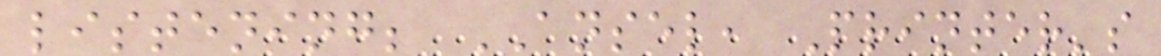listening; ANSEL, Printer's
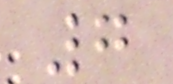7
